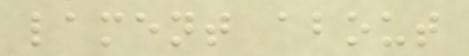lament about
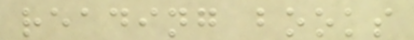reading books
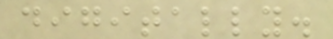digitally.
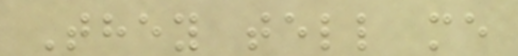They tell me
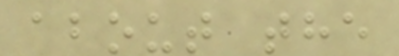about the
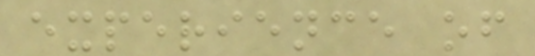experience of
